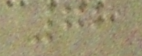72
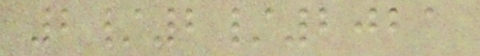2/2/2021
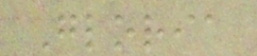Gloria
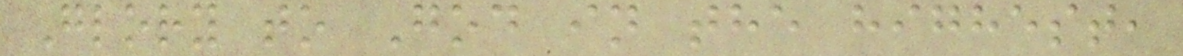Glory to God in the highest,
